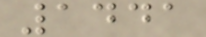1441
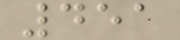451
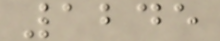1245
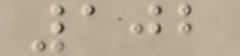102
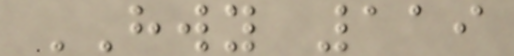HWY 119
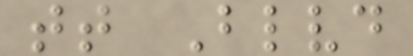tt Blvd
